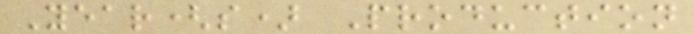Year(s) Production
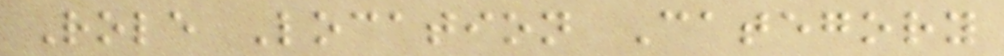Role Location Category
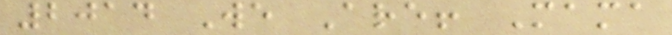2014 We Are! Mama
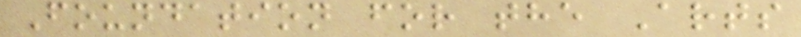Foundation for the Arts
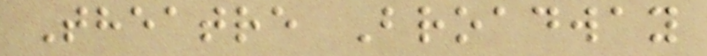Theatre Broadway
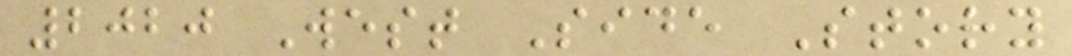2020 West Side Story
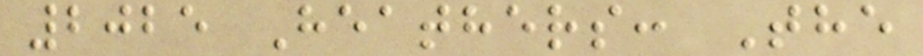2025 Heathers: The
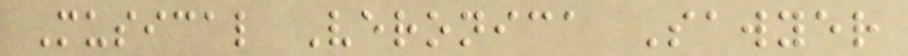Musical Veronica Sawyer
